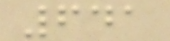641
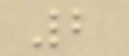2
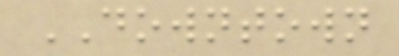DOWNTOWN
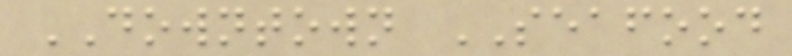DOWNTOWN SEAFOOD
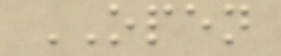OPEN
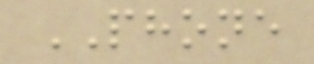PHONE
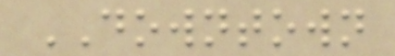DOWNTOWN
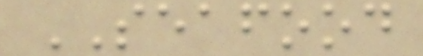SEAFOOD
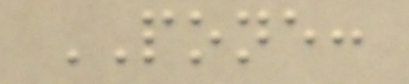PONE:
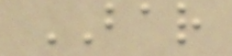BAR
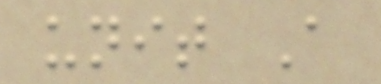unit A
